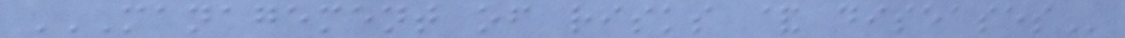MANAGEMENT OF RISKS & DISEASES
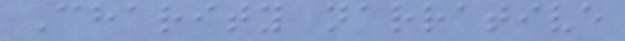Charity narrative
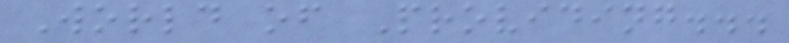World of Providing...
